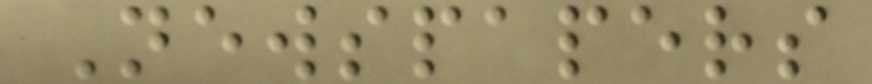Newspapers
